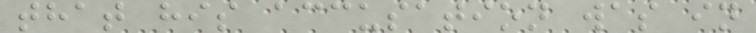that his accusation was in
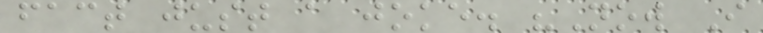fact just a joke. "Now I
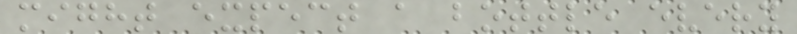might expect a bottle every
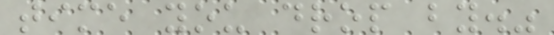time you drop by."
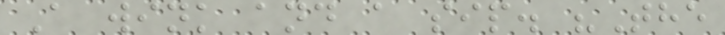A wink and a sip. "The
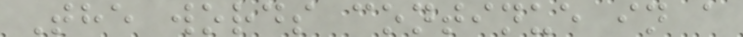The words continue in a
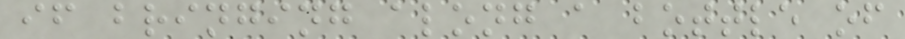if bringing along a bottle of
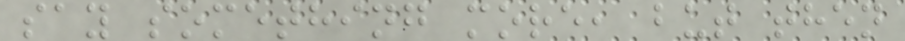say something more, but then
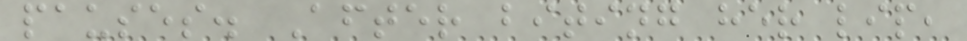pauses. After biting her lip,
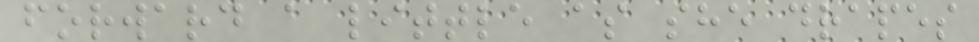forward a little as she drapes
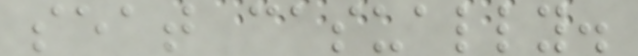seat casually.
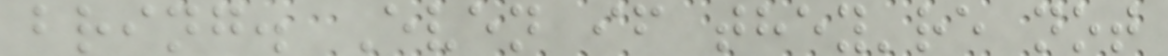bring. Even if they're not
